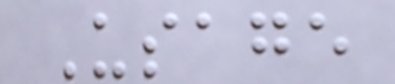Usage
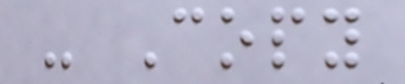- Copy
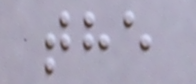the
